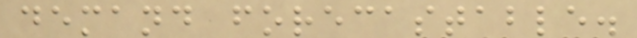demand forecastable.
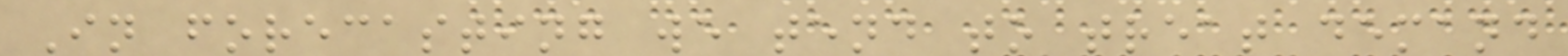In forecasting we tend to treat demand
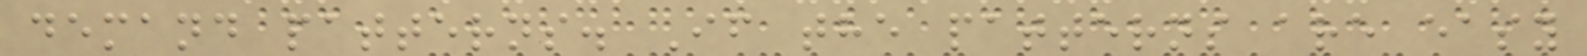demand patterns. If the patterns are easy
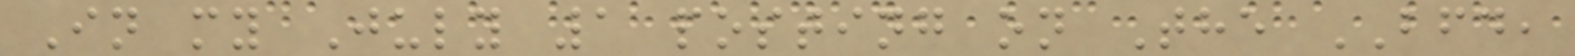In my July 1 posting on The BFD,
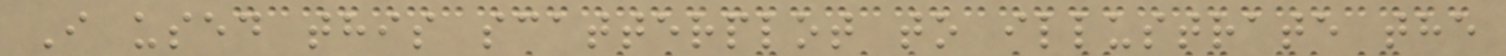I used this scatterplot to illustrate the
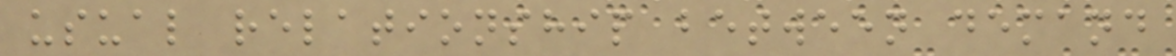usual relationship between demand
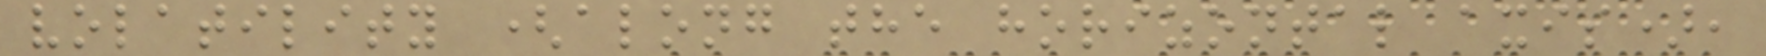volatility (along the horizontal axis),
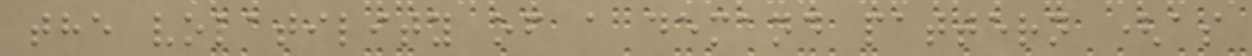the volatility of a demand pattern (as
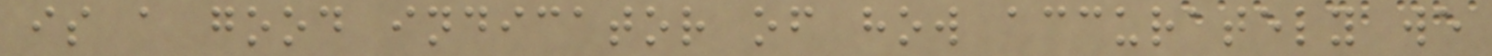is a good indicator of how accurately we
